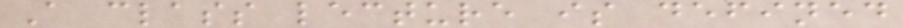A class lecture is defined
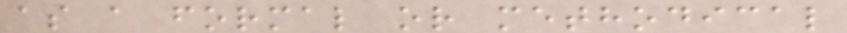as a formal or methodical
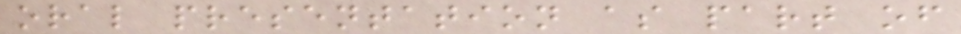oral presentation as part of
